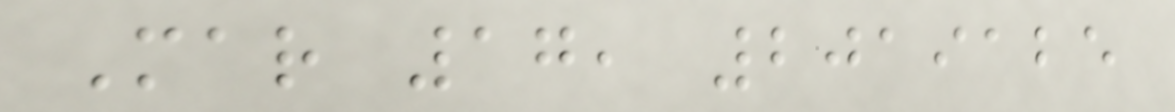Mar 17, 2019125
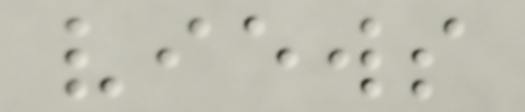views
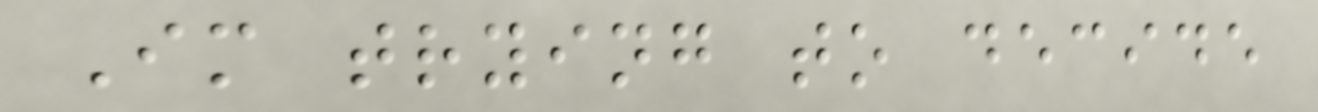Im trying to decide
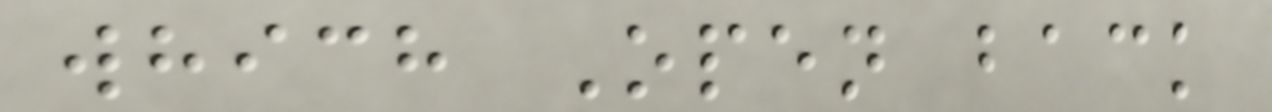which Open back
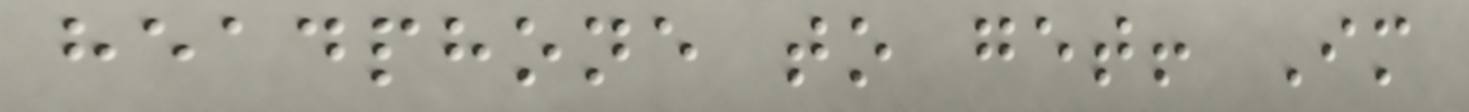headphone to get! Im
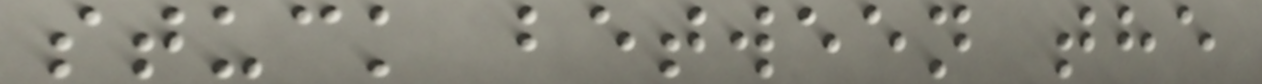stuck between the
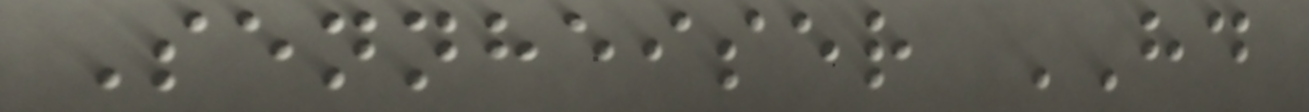Sennheiser HD
